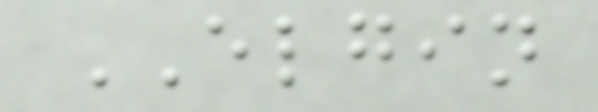ELGIN
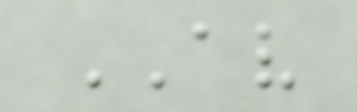AV
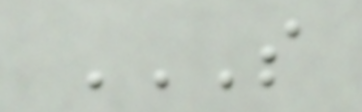S
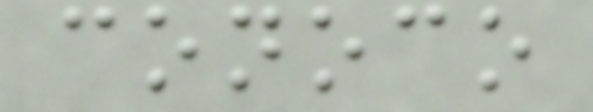conoco
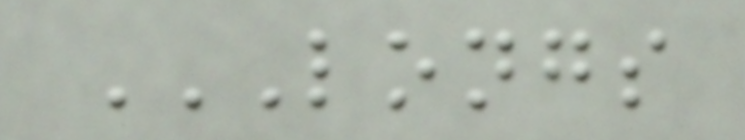LONGS
